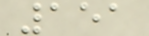151
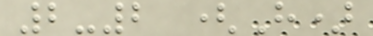2-2 (H)
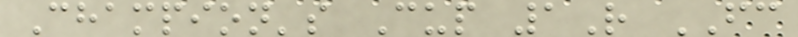Champion's Cup 1R FC
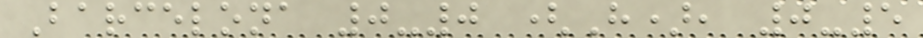Barcelona 0-0 (H), 0-5
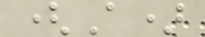(A)
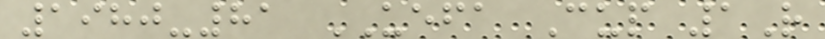1980-81 UEFA Cup 1R
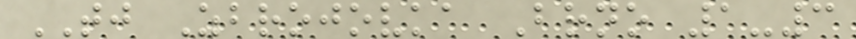TJ Zbrojovka Brno 1-3
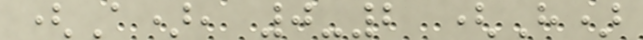(A), 0-2 (H)
